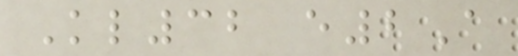Kl32 e2A
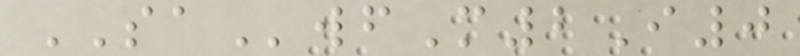SAwfM2I0
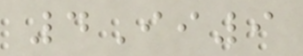4Ii9
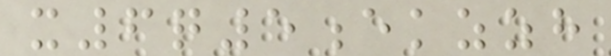x6q5ekzzh
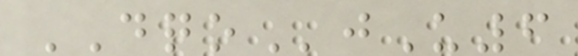DQOjU6
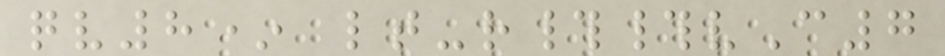qv8* lt-r##vC7
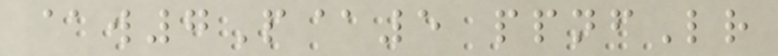@w7P@5 ppnfLr
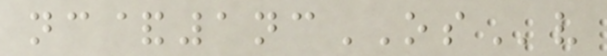nc&1ncOSv
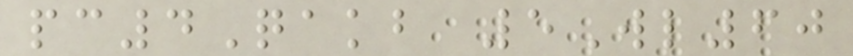pc4Qakb 5Wl60
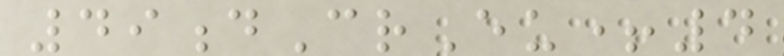49dCrEu+4
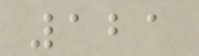121
